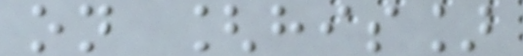on [his]
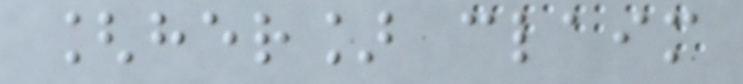[her] claim
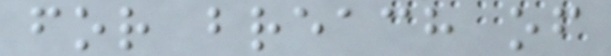for breach of
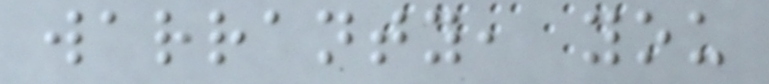warranty, you
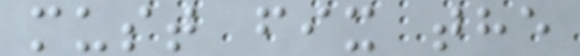must fix the
